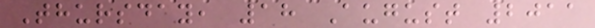Thursday, 18 August 2011
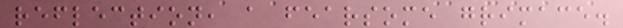reflection, a fearsome grimace.
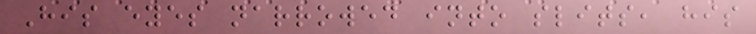His eyes narrowed into slits, his
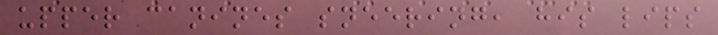upper canines sneering, his lips
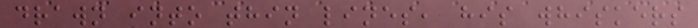drawn into thin lines, his whiskers
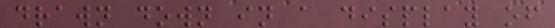drawn down in a display of
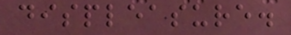displeasure.
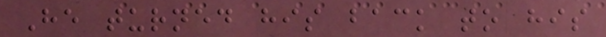He turned his back to his
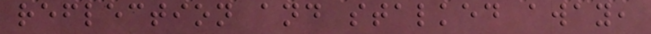reflection and stalked away,
